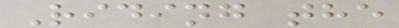Riding the
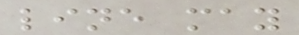line may
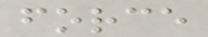force
